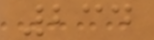234
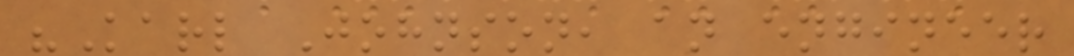"Karl Johnson, an engineer
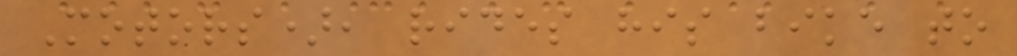Motors), rides his bike to
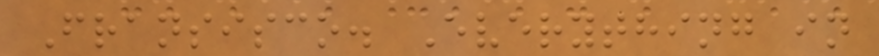Fransisco. Everything in
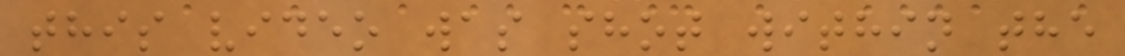this video was shot within the
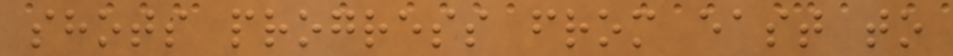shots progress from east to
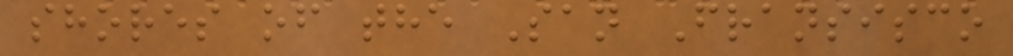shores of the San Fransisco
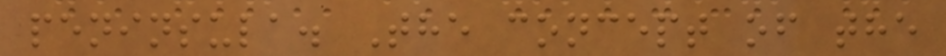peninsula. The concept of the
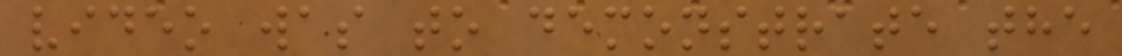video was to demonstrate the
